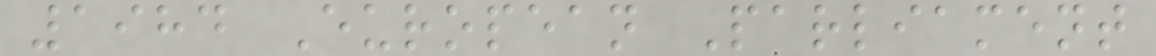1984 European Parliament
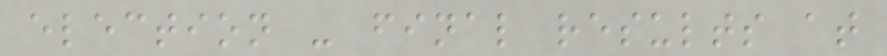election - final results at
